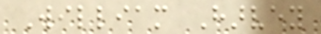William Harvey
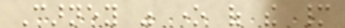Carney was one of the many
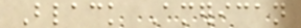Black American
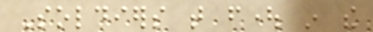Soldiers that fought in the
